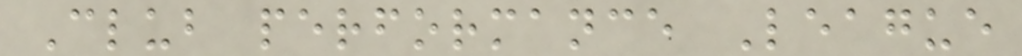Club performance League
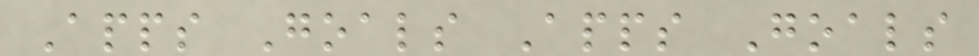Apps Goals Apps Goals
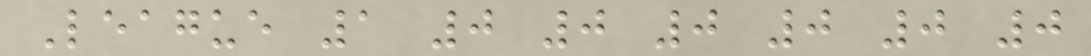League 1 0 0 0 0 0 0
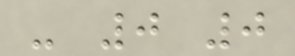- 0 0
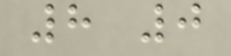8 0
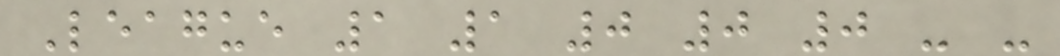League 1 1 0 0 0 - -
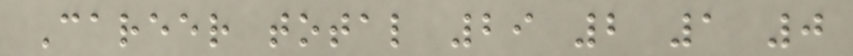Career total 29 2 1 0
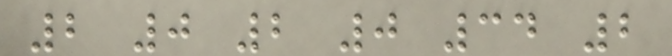2 0 2 0 34 2
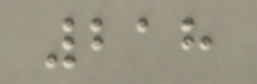218
